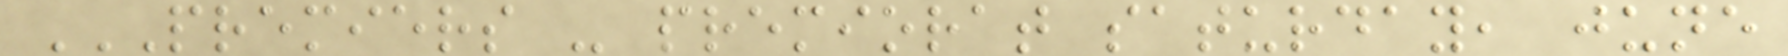PREMIERS - PREMIORAT SATURDAY, JUNE
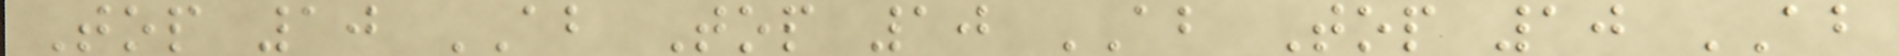Top 10 AB Top 10 AB Top 10 AB
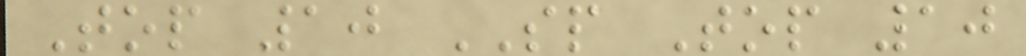Top 10 SP Top 10
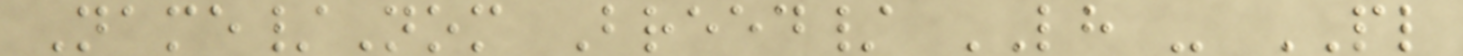Name/Nom Breed/ LH - PL
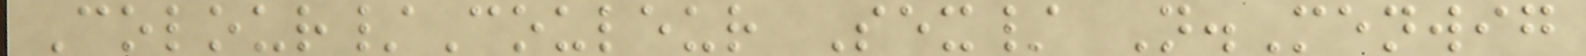Colour/Couleur Sex/ N.Menwig
